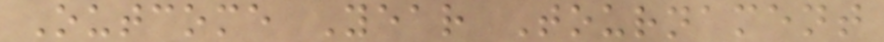Outcome Year Tournament
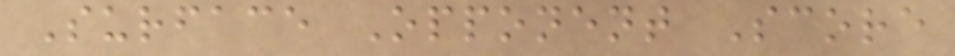Surface Opponent Score
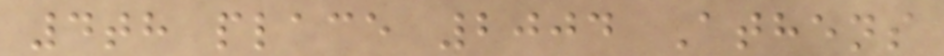4th place 2004 Athens
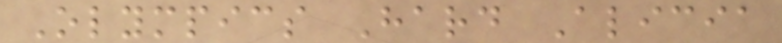Olympics Hard Alicia
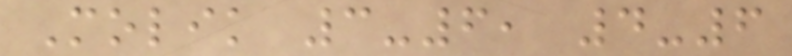Molik 3-6, 4-6
